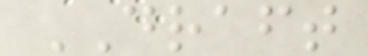DRAFT
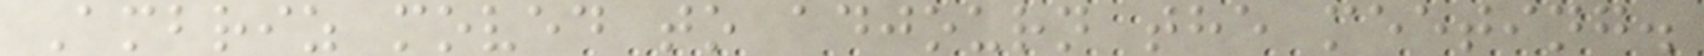Ambriz moved to adjourn the meeting.
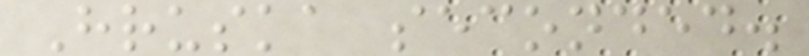Hruska seconded.
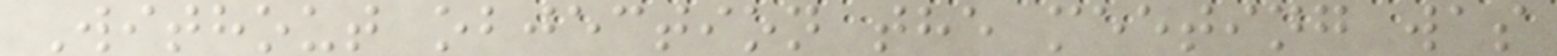Without objection the meeting was
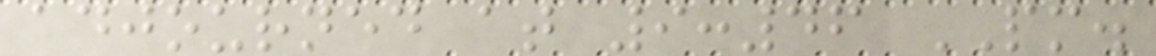adjourned at 9:46 PM.
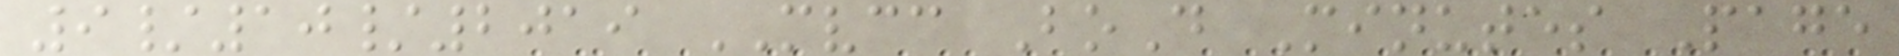9/10/2019 MVCC BoD Minutes Page
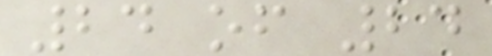24 of 24
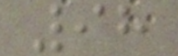98
